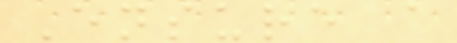Ensure a
